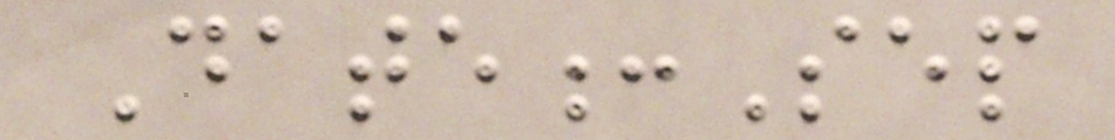Date:Sep
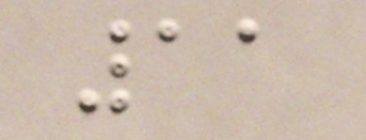11
